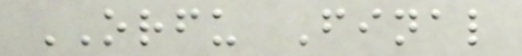ORFU Final
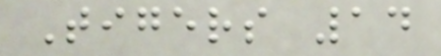Tigers 14
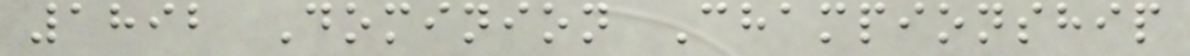1892 Dominion Championship
